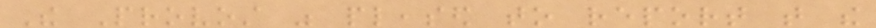The Provost was pleased to report that the
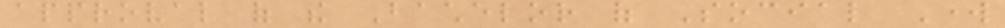approval of the Bachelor of Social Work
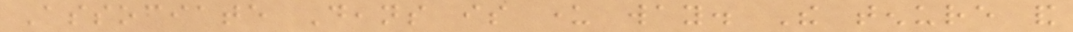Associate Deans is under way. The tenure and
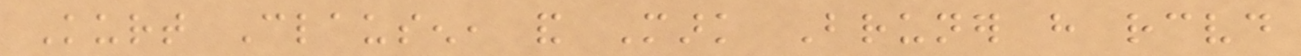Kurt Clausen, and Mark Bruner have received
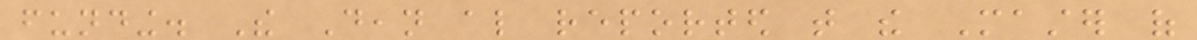funding. The Dean also reported that the Master of
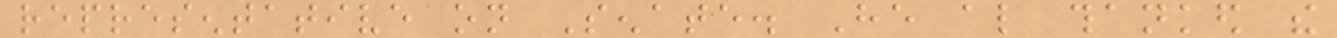representative on Senate. He also thanked the
